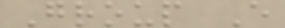Group E
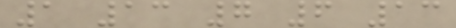1 13 7 6 13
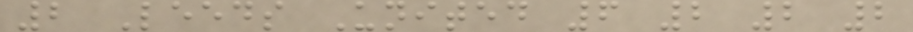2 Leeds United 6 2 2 2
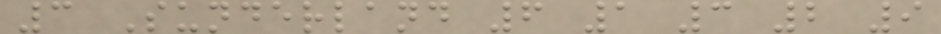3 Sunderland 6 1 3 2 9
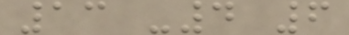13 -4 6
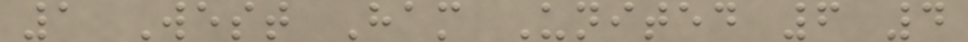1 West Ham United 6 4
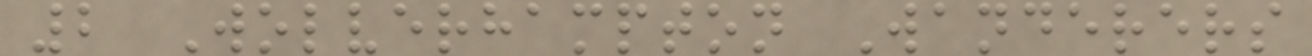2 Wolverhampton Wanderers
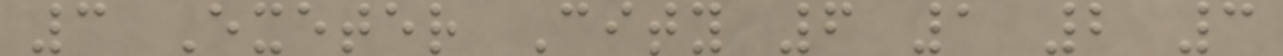3 Exeter City 6 1 2 3
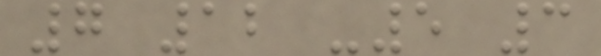7 12 -5 3
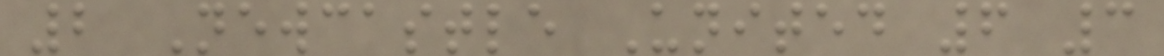2 Newcastle United 6 3
